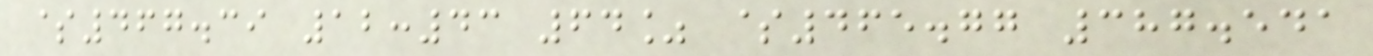$467.39 12:43 64% $465.77 387.541
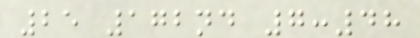25 172nd 7:48
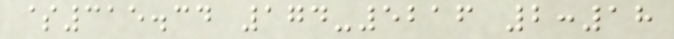$315.34 174-5216 2:18
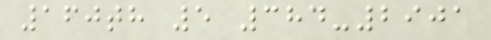160th 5 384-2901
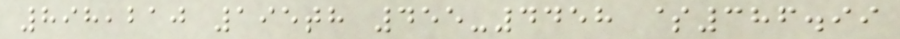898,210 195th 455-4458 $386.99
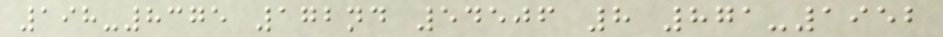198-8375 172nd 54506 8 871-1952
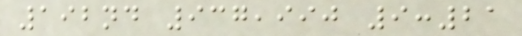192nd 937,990 9:21
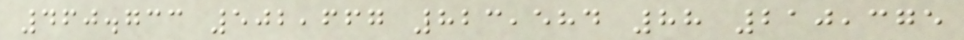460.733 502,667 823,584 88 210,375
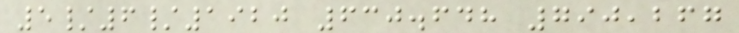5/6/1920 630.648 790,267
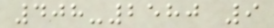408-2580 9
